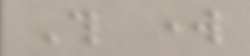This work
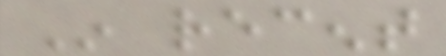In recent
